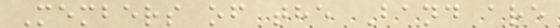Members of the Band are
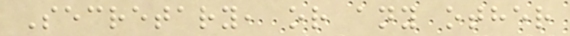Secretary, or any other
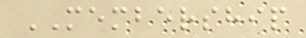MEMBERSHIP
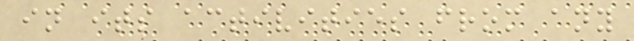in its activities from any
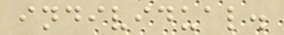individual.
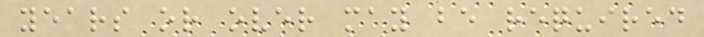years or over may be required
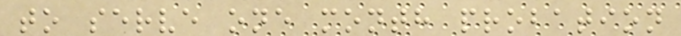to serve one month probation
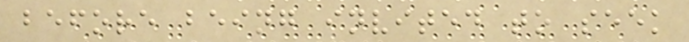before being invited to seek
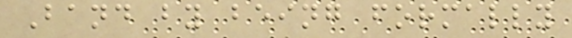Band by being formally
